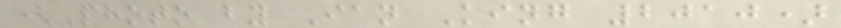(Photo by Ian King 2010)
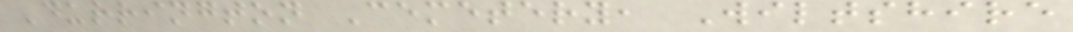Durrington Cemetery, Wiltshire
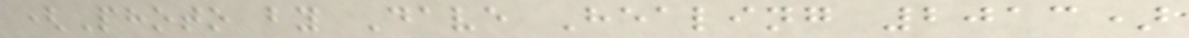(Photo by Dave Healing 2013)
